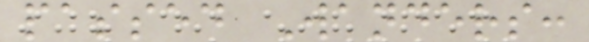passed Wanders:
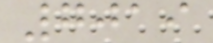7019
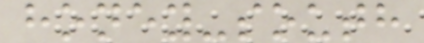honey-south
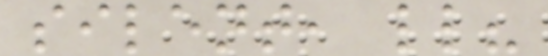silent, ll?
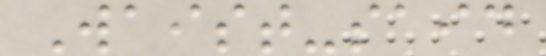Waist-said
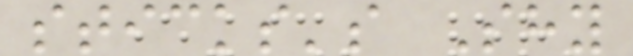sticks's Shy
